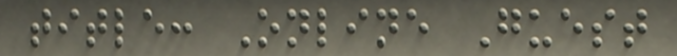title: Online Guest
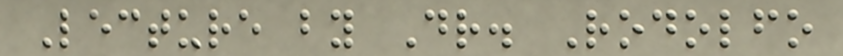Lecture by Dr. Rodolfo
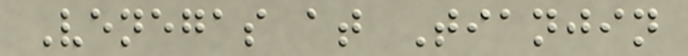Venegas at Tianjin
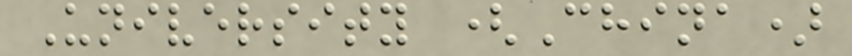University (China)
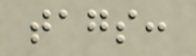tags:
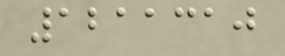1211310
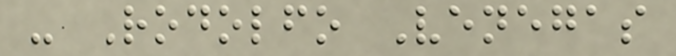- Rodolfo Venegas
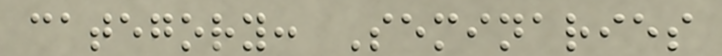category: Seminaries
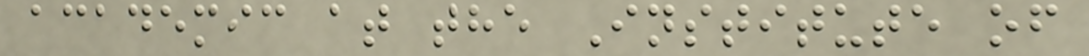academic at the Institute of
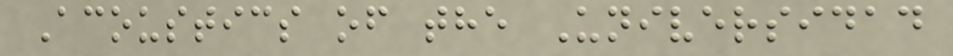Acoustics of the Universidad
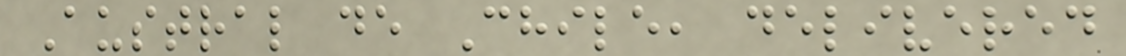Austral de Chile, delivered
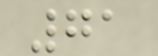71
